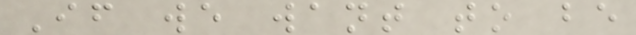If we want to be
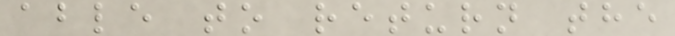able to return the
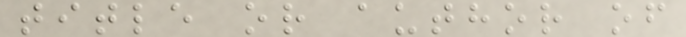title or author of
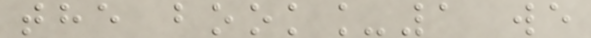the book_1 we
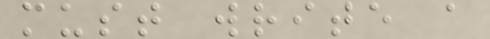must write a
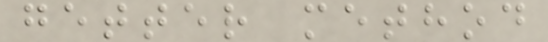getter method
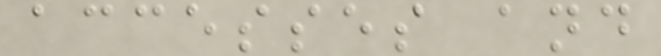accesses and
